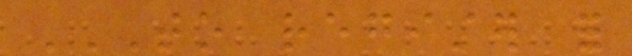TO REGISTER FOR
